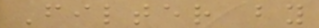Filter by
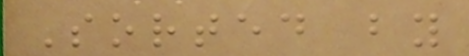Sorted by
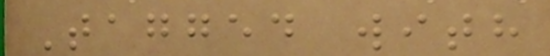Tagged with
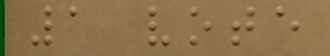1 vote
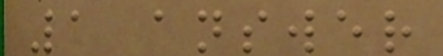1 answer
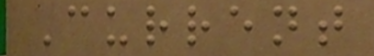Current
